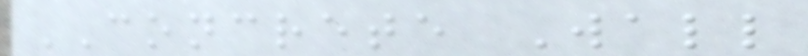CONCRETE Wall
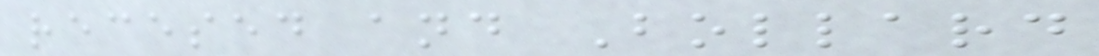recesed and Bollard
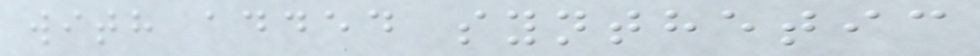with added synthetic
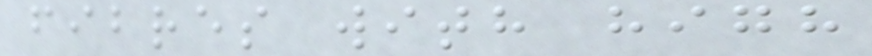fibres with high
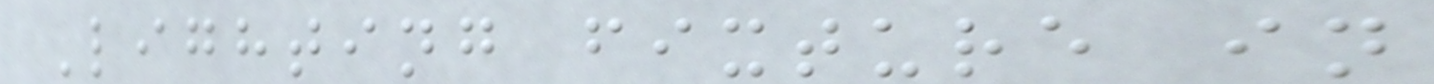Lighting fixture in
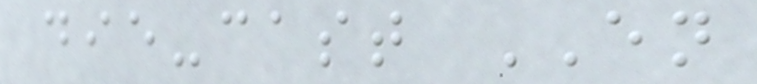die-cast EN
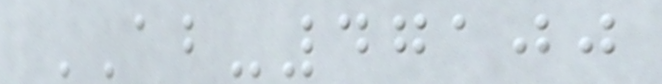AB-47100
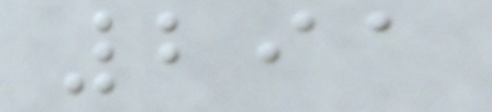291
